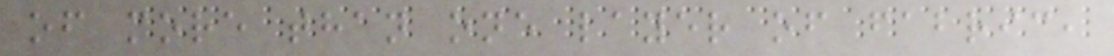of more than one layer of fabric,
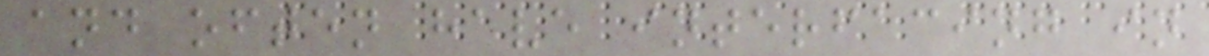and often have interfacing in
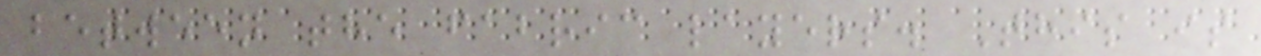between the fabric layers. This is
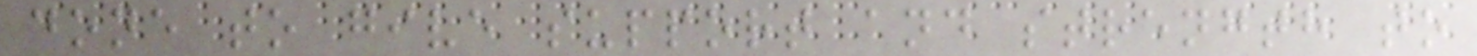done to give support and strength to
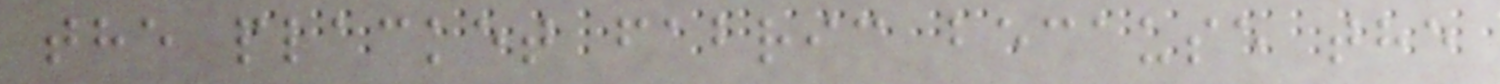the placket fabric because the
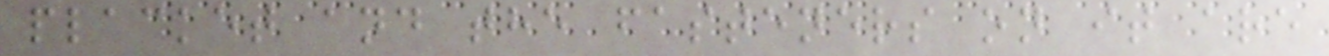placket and the fasteners on it are
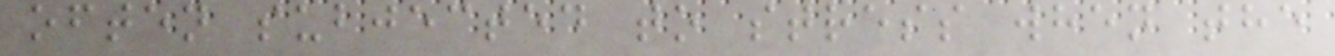often subjected to stress when the
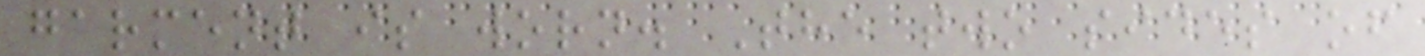garment is worn. The two sides of
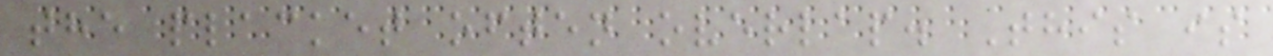the placket often overlap. This is
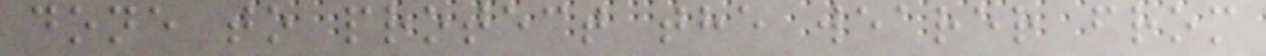done to protect the wearer from
